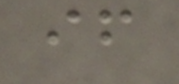if
